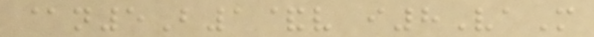@n5B1&v i8VaM
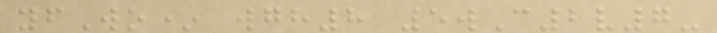yfWo* wgh8 5wC2v7-
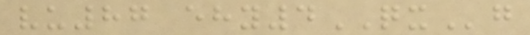vu87 ehy4QXg
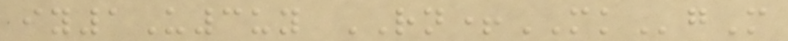iy1U3uy RN+MKgM
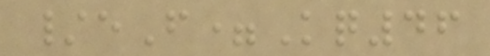/eF=Kq46
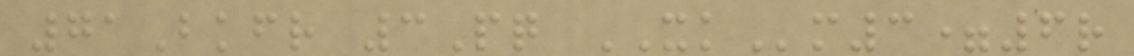71Bkfr 3Pq XKm3=6r
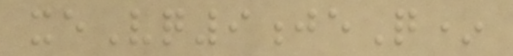xeVq9jeQ*
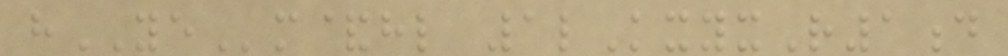hYEm&hl 1lKxyxR1d
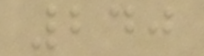240
